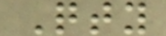Qty
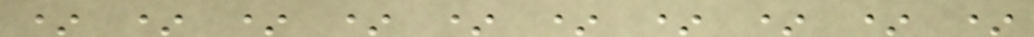* * * * * * * * * *
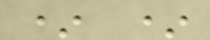* *
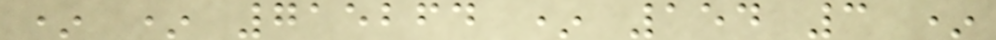* * 715264 * 154 3 *
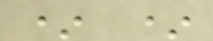* *
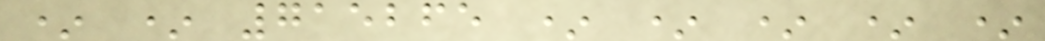* * 715265 * * * * *
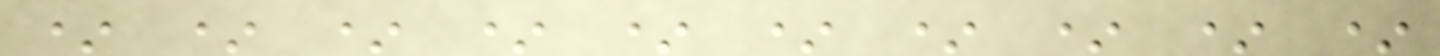* * * * * * * * * *
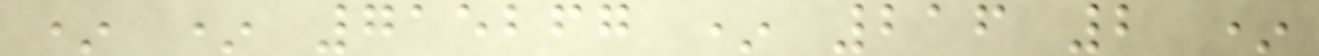* * 715267 * 216 2 *
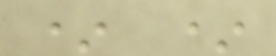* *
